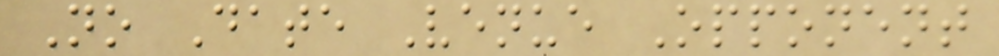No Date Venue Opponent
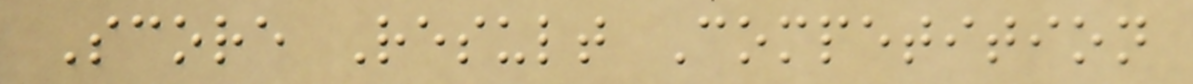Score Result Competition
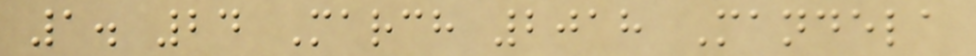1. 24 March 2018 Mandela
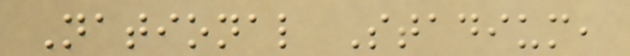National Stadium,
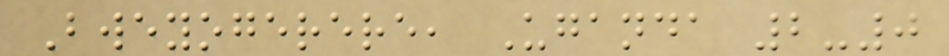Bweyogerere, Uganda 2-0
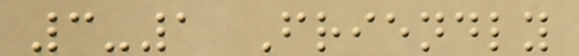3-1 Friendly
